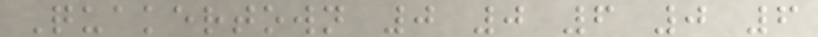Quakertown 0 0 6 0 6
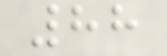88
